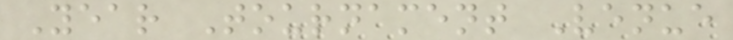Year Tournament Venue
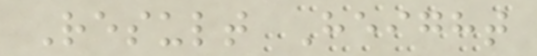Result Height
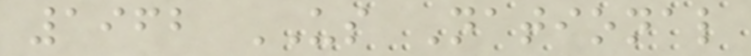1962 US National
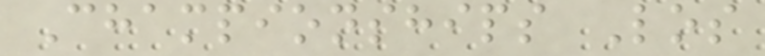Championships Los
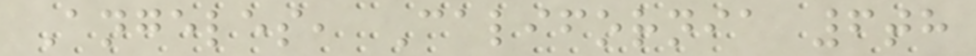Angeles, California 6th
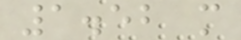1.52 m
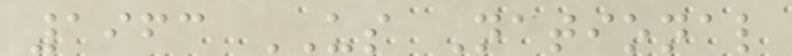1963 US National
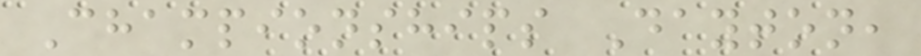Championships Dayton,
